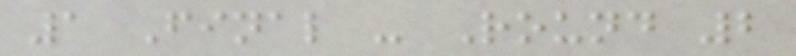1 Final - Round 2
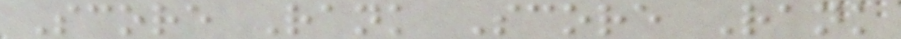Score Rank Score Rank
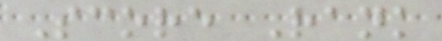Score Rank
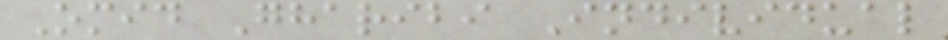Omid Gharibi Individual
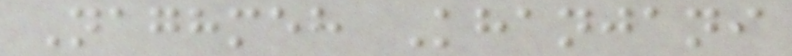Naghmeh Khanjani
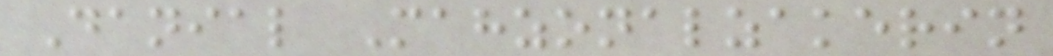Danial Mahzonalzakerin
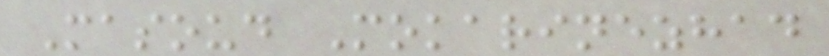Masoud Mokarinezhad
